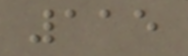115
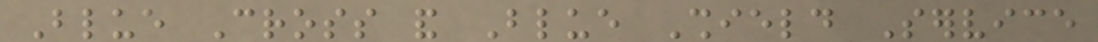Blue Cross and Blue Shield Service
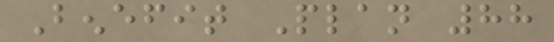Benefit Plan 88
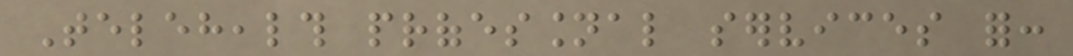Telehealth professional services for:
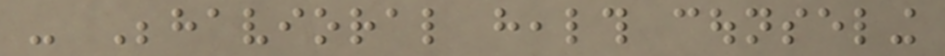- Behavioral health counseling
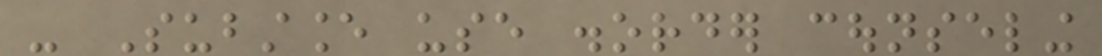- Substance use disorder counseling
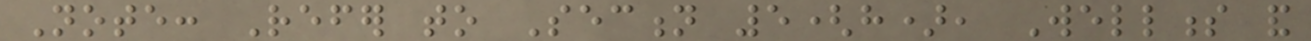Note: Refer to Section 5(h), Wellness and
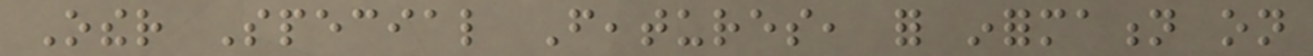Other Special Features, for information on
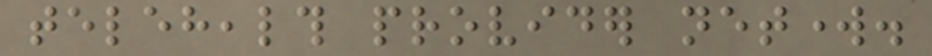telehealth provider network.
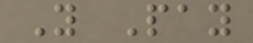You Pay
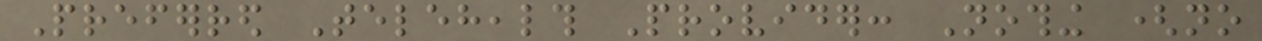Preferred Telehealth Provider: Nothing (no
